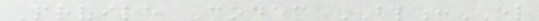Profile Codec BL:EL
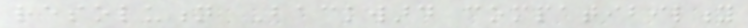resolution Backward compatibility
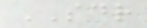SDR
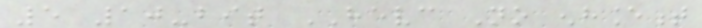5 10-bit HEVC No enhancement
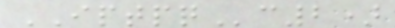IPTPQc2)
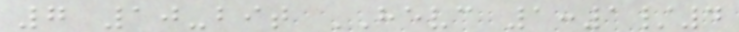7 10-bit HEVC 1:1/4
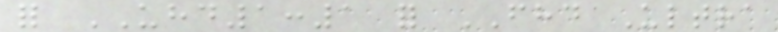for UHD1:1 for FHD Ultra
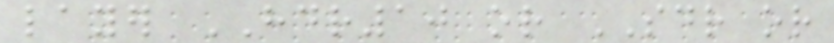layer HDR10 or SDR or
